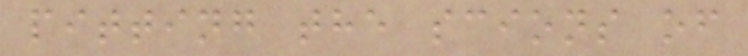pitting the scions of
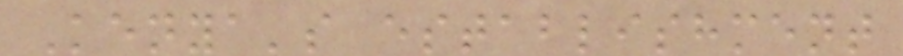Kenya's establishment
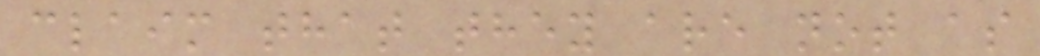claim that they are not as
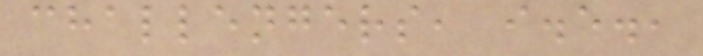challengers, i.e.,
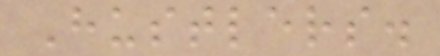Hustlers.
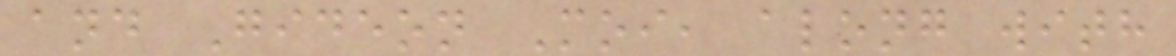and Gideon Moi, along with
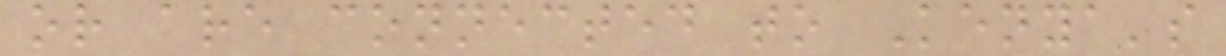or are connected to Kenya's
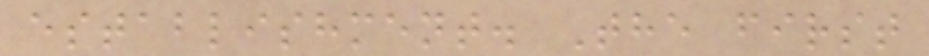establishment. The first
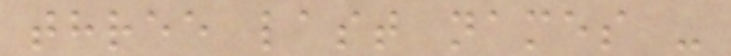three last names -
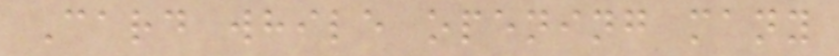Card while opening many
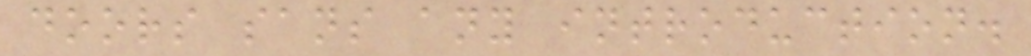doors sans any introduction.
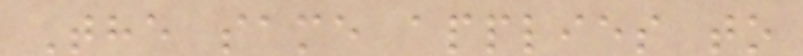The same applies to
